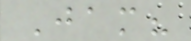Jam?
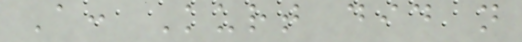A: Kurt did not
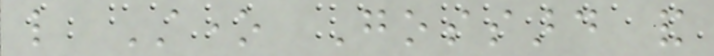like Stone Gossard and
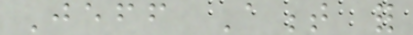Jeff Ament for
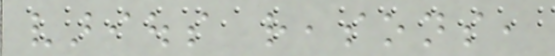various reasons,
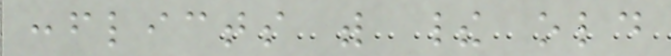conflicts with their old
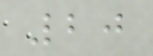20
